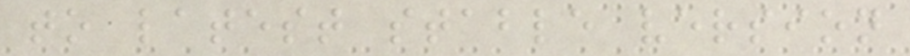to latest stable version
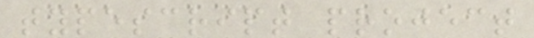typescript project
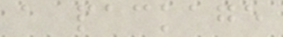a package
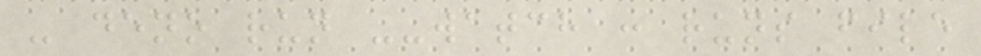- deno run --watch : runs file
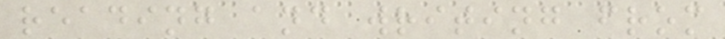reading and writing from
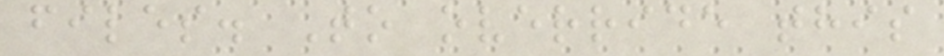files. To override this
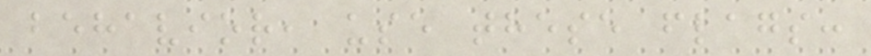behavior, use these flags:
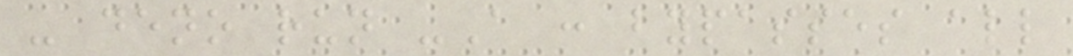- deno run -A : bypasses all
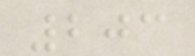203
